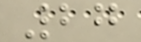27
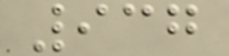937
